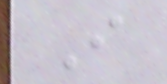I
